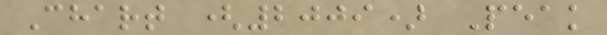Chart (2009) Peak
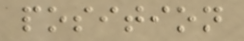position
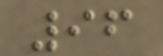96
